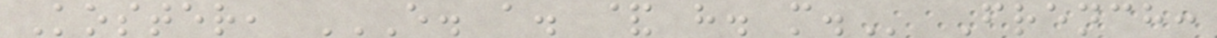Koster, E. A. & H. M. French:
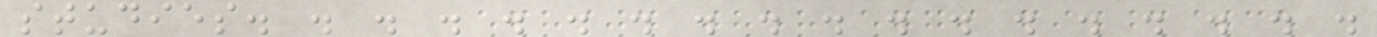studies. . . . . . . . . . . . . . . . . .
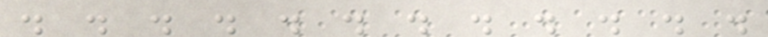. . . . . . . . . . . .
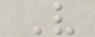V
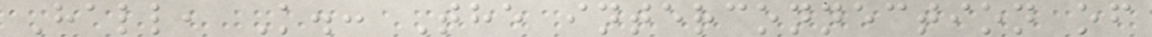Hall, K.: The interconnection of
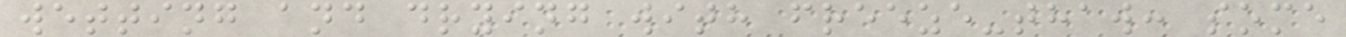wetting and drying with freeze-thaw: some
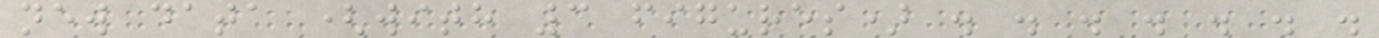new data (with 3 figures) . . . . . . .
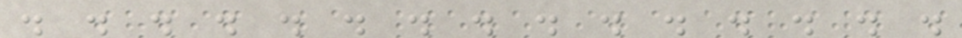. . . . . . . . . . . . . . .
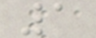1
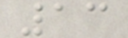13
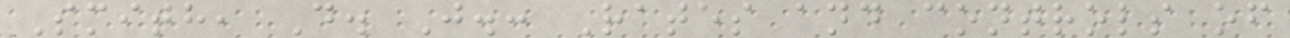Smith, D. J.: Rates and controls of
